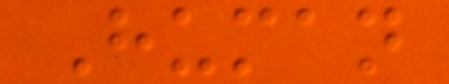Human
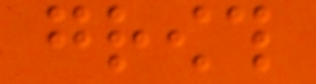growth
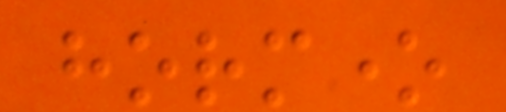hormone
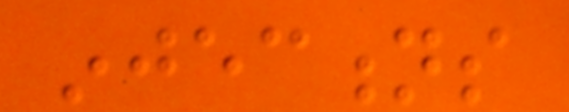injections
